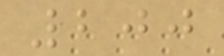200
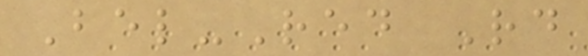Bel-Red Rd
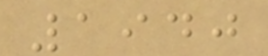1940
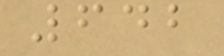642
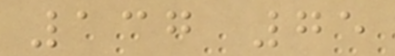137 75
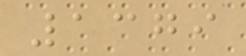1379
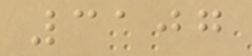3107
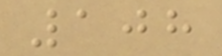108
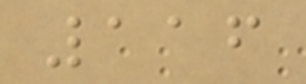116
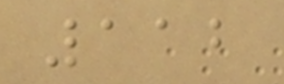112
